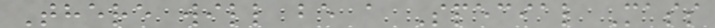There will be a Special Mass
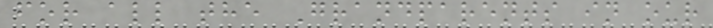for all the Grandparents in our
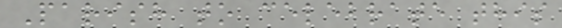Parish to celebrate this
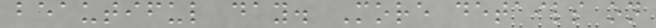beautiful day. More details on
